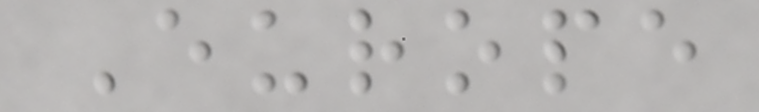Europe
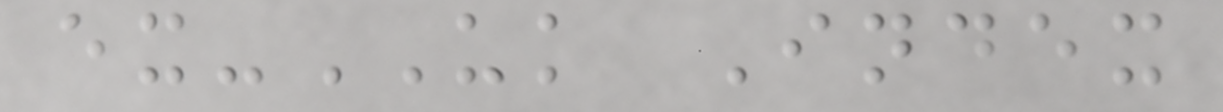ex-UK Index
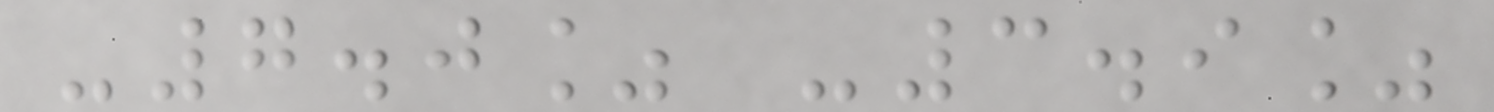-7.0% -3.9%
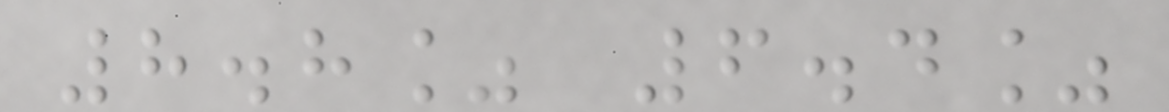8.8% 6.4%
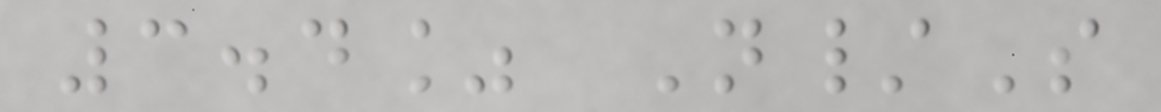3.4% N/S
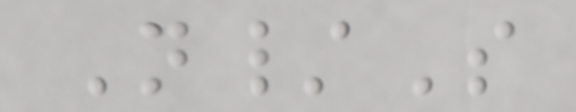N/S
